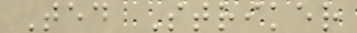Ted Striker
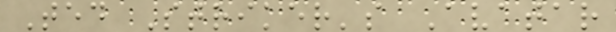Ted Striker's Avatar
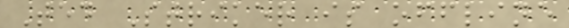Ted Striker is offline
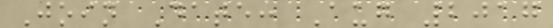Join Date: Aug 2017
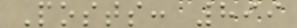Posts: 899
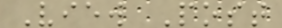View Post
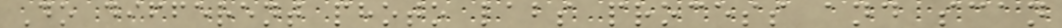Do different photo labs process and scan
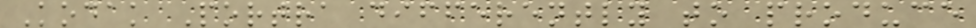Kodak Portra differently to produce
